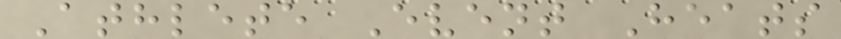Athlete Event Heats
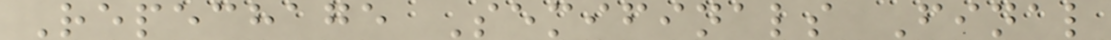Repechage Semifinals Final
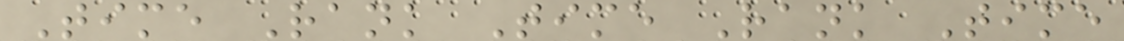Time Rank Time Rank Time
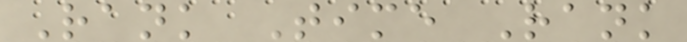Rank Time Rank
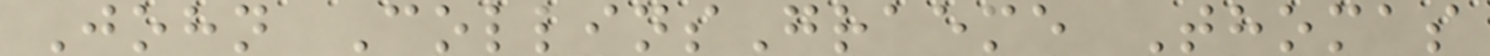John CollinsGraeme Thomas
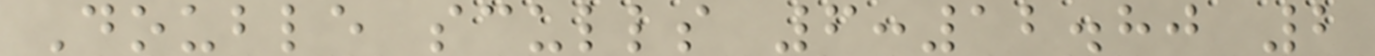Double sculls 6:12.80 2
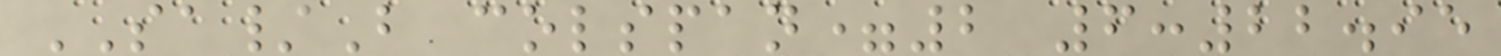SA/B colspan=2 6:22.95
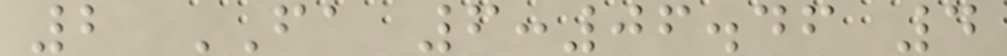2 FA 6:06.46 4
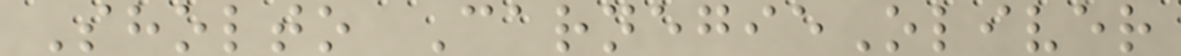Sholto CarnegieOliver
